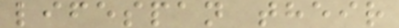lifespan their
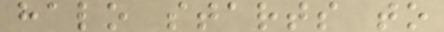halo starts to
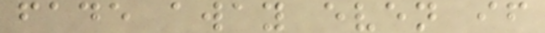fade away even if
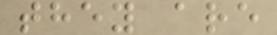they are
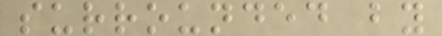surrounded by
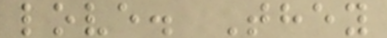love. They
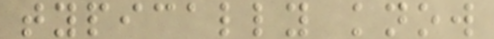typically know
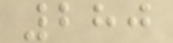280
